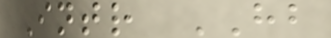Intr HB
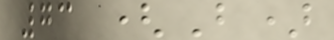73 (B)
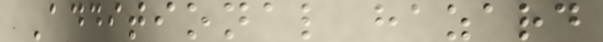Additional hazard
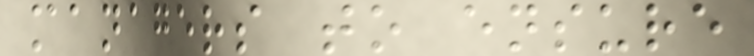managers to ensure
